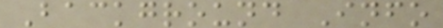Background Info
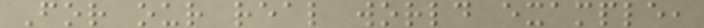For our real world example,
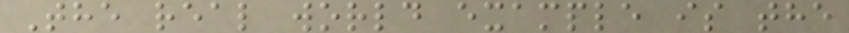The real world example is the
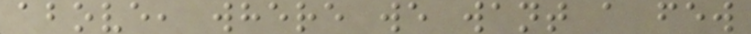above, where we want a few
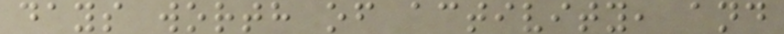days worth of activity, and
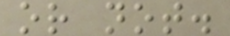or not.
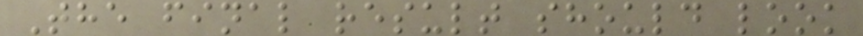The final result should look
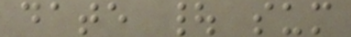date | sum
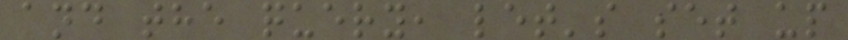and the query, let's set up
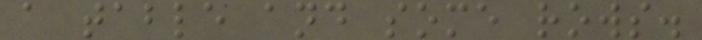a table and some rows.
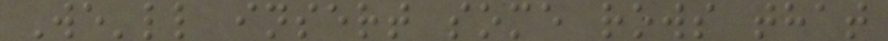We'll insert some rows that
